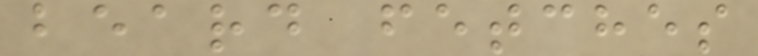beard fetches
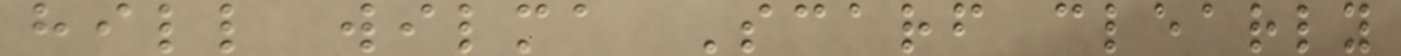hill wilma Scarf clearly
